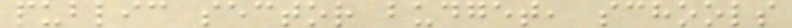public sector budget, schools
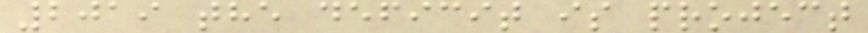2019 the deficit is project
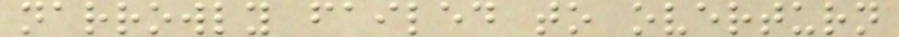narrowly failed to overturn
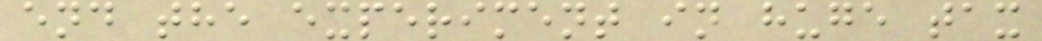end the experiment in huge tax
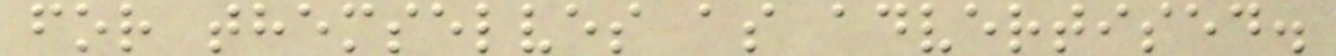for themselves as advertised.
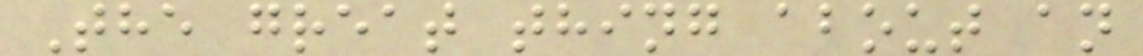The great thing about an
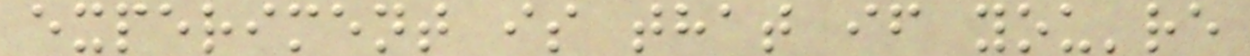experiment is that if you're
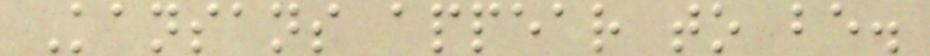Kansans appear to be.
